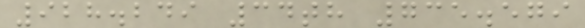928.249 34th 735.579
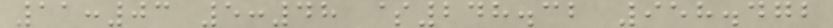11:03 5:48 $248.32 958.472
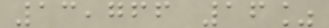13,766 16%
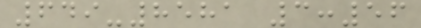649-8581 3:56
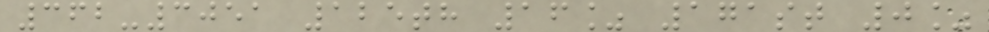362-3051 125th 16% 171st 0%
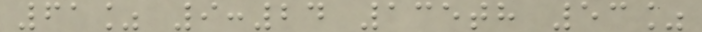61% 9:24 135th 53%
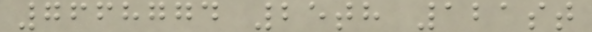7668774 25th 121st
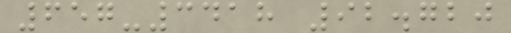657-3418 92.720
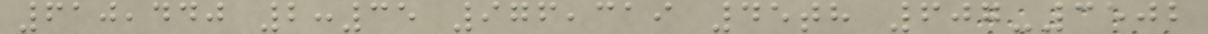610,440 2:35 976,319 45th 607-3502
